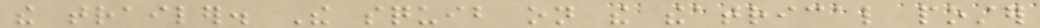the trailer. The squib on the theatrical poster
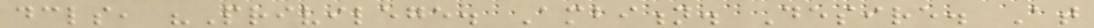declares, "Privilege. Ambition. Desire. At
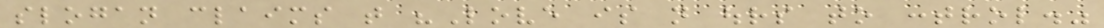slogan claims that "Love is not ours to control."
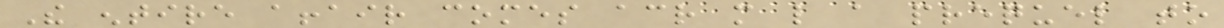The entire affair comes across more like a prequel to
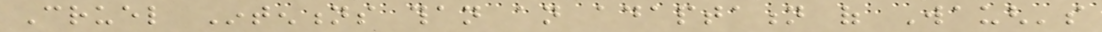Cruel Intentions than an adaptation of Waugh's
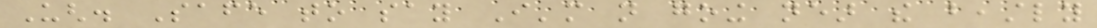Ugh. Safe to say I'm not going near the beastly
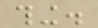thing.
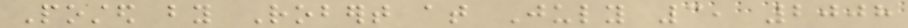Posted by Robert at July 3, 2008
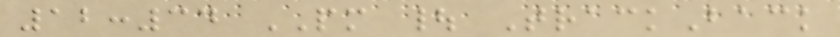12:34 PM | TrackBack
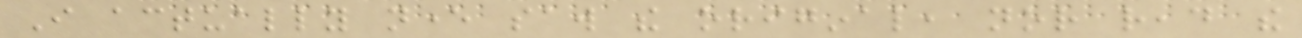I actually never saw the original, nor read the
